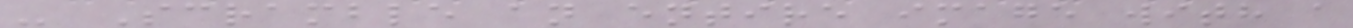- Scramble an entire image with a
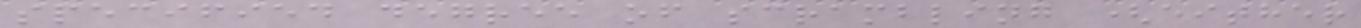specified degree of scrambling (either
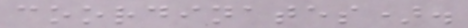coordinates).
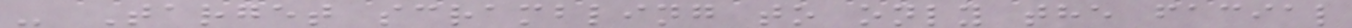- Target scrambling to only the facial
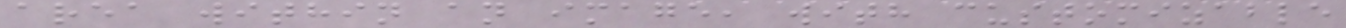area within an image, with customizable
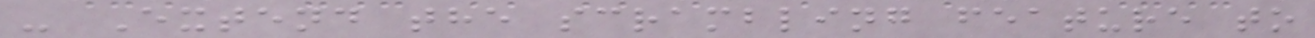- Extend the scrambling feature to
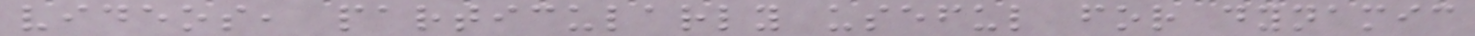videos, particularly useful for dynamic
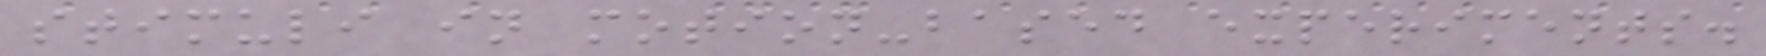stimuli in motion-based experiments.
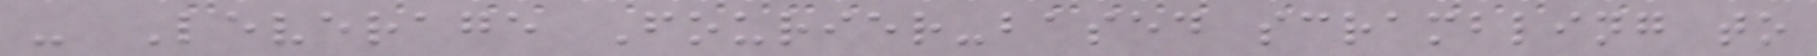- Leverage Fourier-based scrambling to
